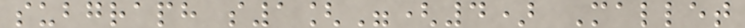subgraph s1["(4) Mallet
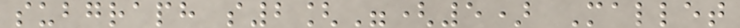subgraph s2["(5) Mallet
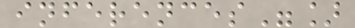inferences"]
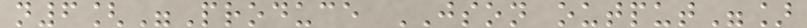n6["Produce JSON output"]
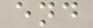end
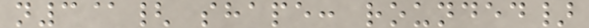n3@{ shape: rounded}
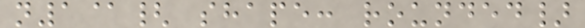n1@{ shape: rounded}
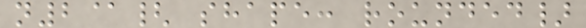n2@{ shape: rounded}
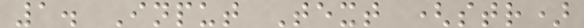1. Input Text (str)
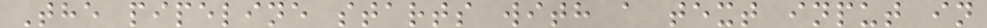The pipeline starts with a text input in
